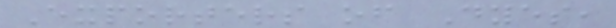Exporters of Dyes,
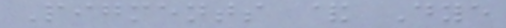Pigments & Dye
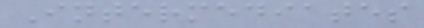Intermediates
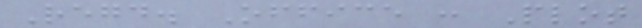Regd. Office : Plot
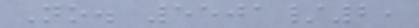No. 5501/2,
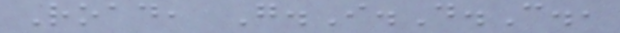Road, G.I.D.C.,
